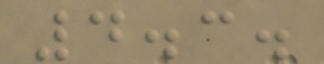4.3.
